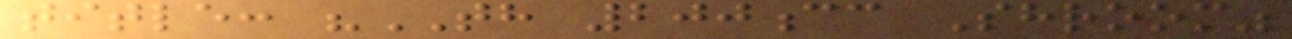title: "TH 200cc Shroom"
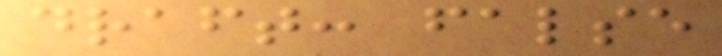draft: false
